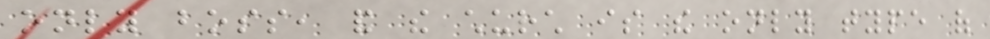only boss, and the church is the only type of
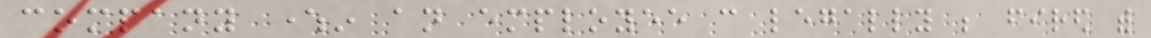company wherein an employee can legally be fired with
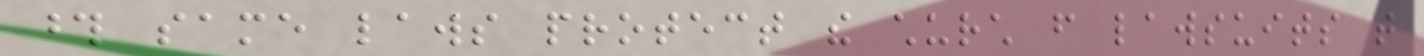those same laws protect the church from lawsuits that
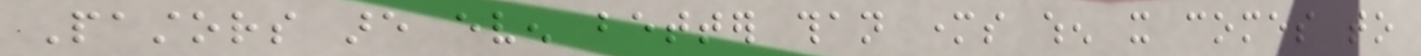Pastors are even better than mothers when it comes to
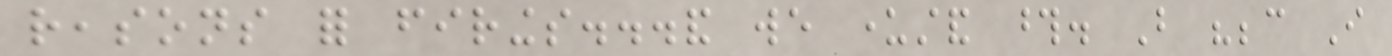reasons for firings...and we understand those. But "because I
